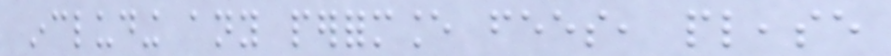including any performance fees, please
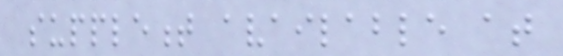supplement available at
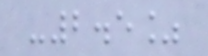-2.5%
